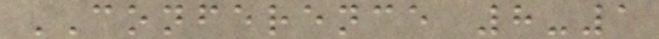CONFERENCE 8-1
